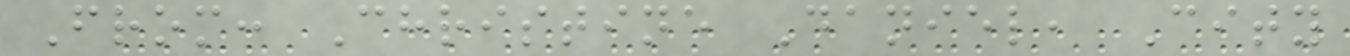From: Christine Daniel, City
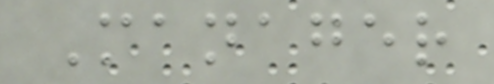Manager
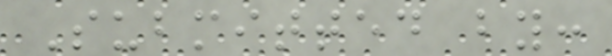Submitted by:
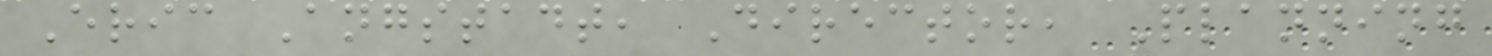Eric Angstadt, Director, Planning
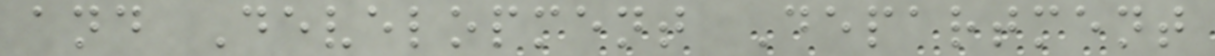and Development Department
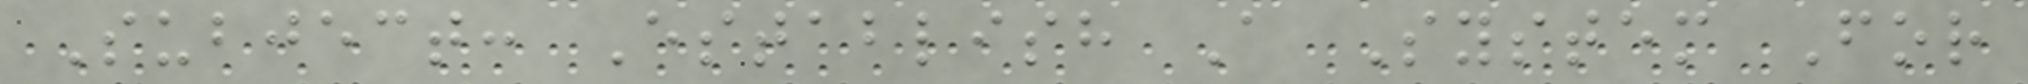Subject: Establish A System For
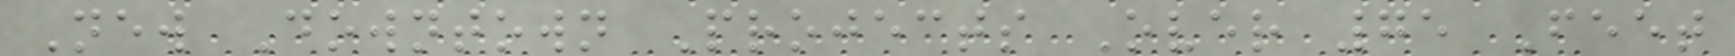New Downtown Projects Over 75 Feet
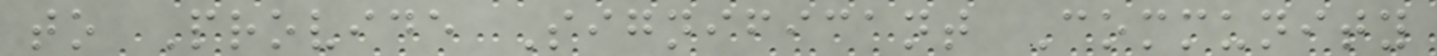to Provide Significant Community
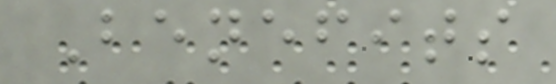Benefits
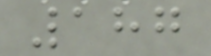187
